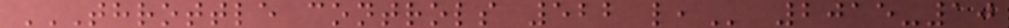THROTTLE CONTROLS 522 L, 2015-10
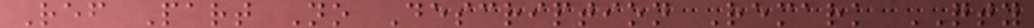Ref Part No Description Remark QTY
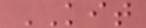KIT
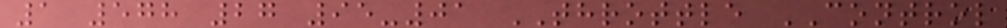1 578 27 95-01 THROTTLE CONTROL
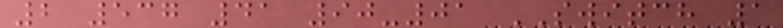2 537 41 90-01 SWITCH 1
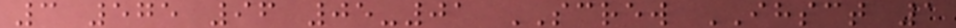3 575 96 05-01 SCREW IHSCT 1
